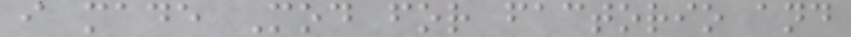i made Mod for factorio and
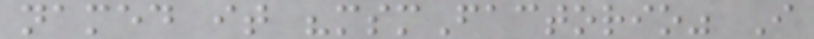named it "msmFactorio" I
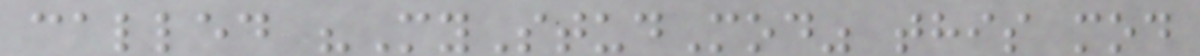called "MyStudMod" this mod
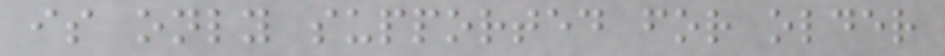is only supported for older
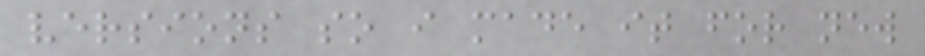versions so i made it for new
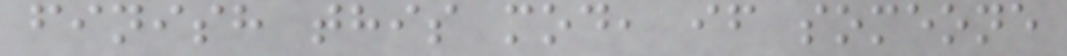finish this mod, if someone
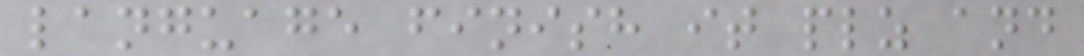language finish it plz and
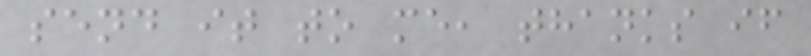send it to me, thanks if
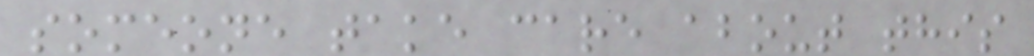someone take care about this
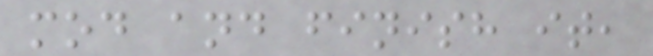mod and finish it,
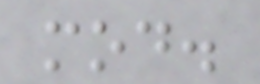mod.
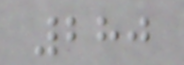280
